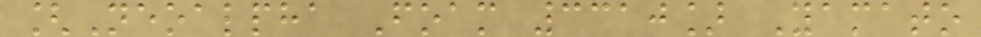[Neoalpha Foam 3310] Yamato
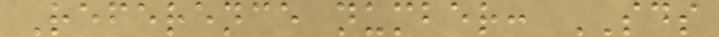Reference number: SDS
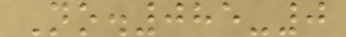No.085-0
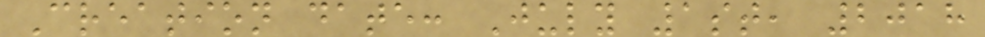Creation date: July 1st, 2018
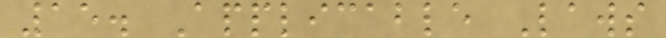15. Applicable Laws
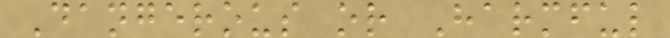Dangerous or Harmful
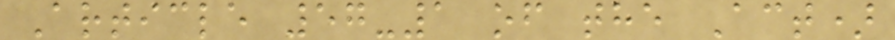Article 57-1 of the Act)
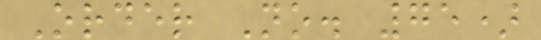Order No. 75)
